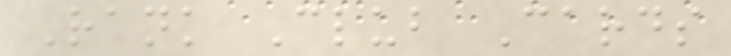Rank Club Cards
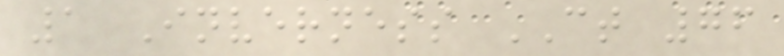1 Inverness CT 76
